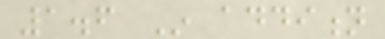1.6 In addition
